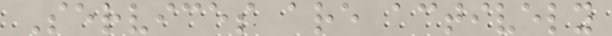Services are actively
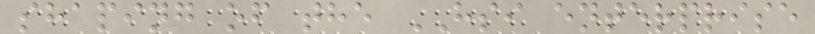shaping of the HSI enterprise
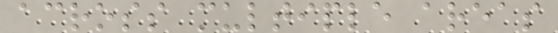across multiple areas
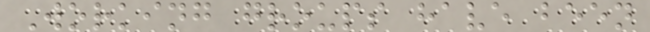Working groups have been
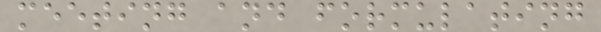meeting and formulating
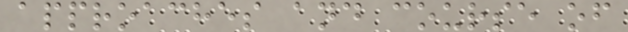approaches and course of
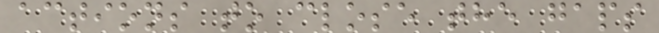actions to close the gaps
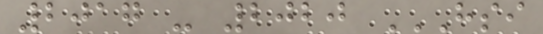2017 - 2020 HSI
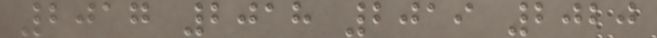2017 2018 2019 2020
